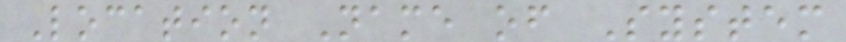Location Name of System
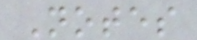Notes
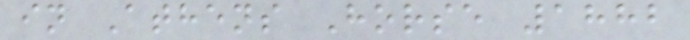in Athens Horse 1882
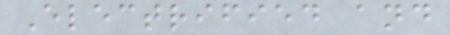Electrified and
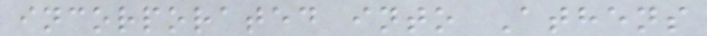incorporated into Athens
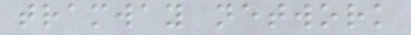tramway network
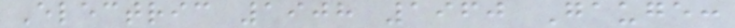Electric 1908 1960 Gauge:
